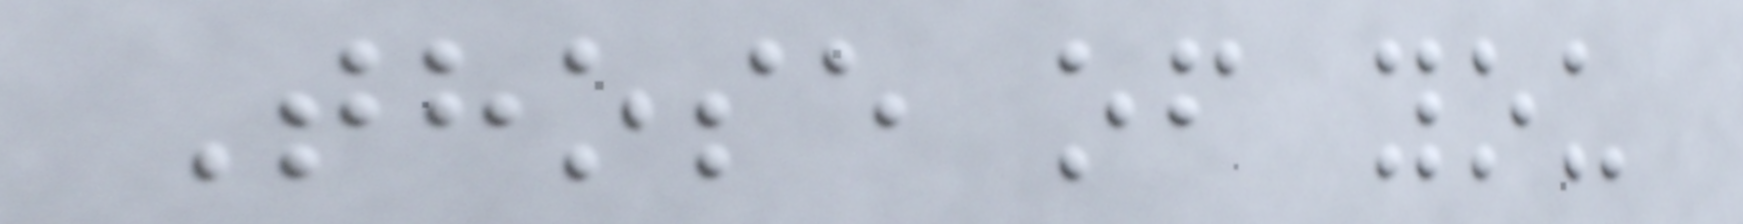Those of you
